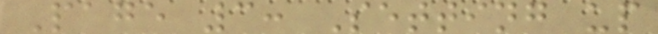Page 3: Setting up
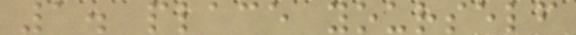1. place yourself
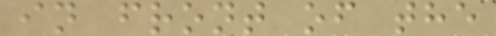in front of the
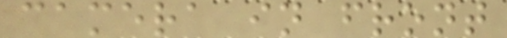camera in front
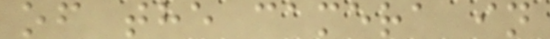of the camera in
